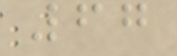67
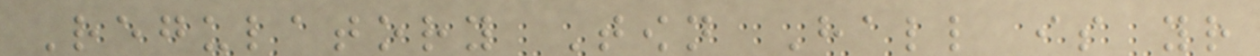Regulatory Town Hall is your
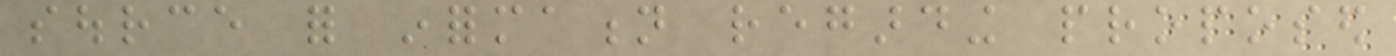source for information regarding proposed
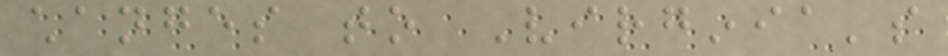changes to Virginia's
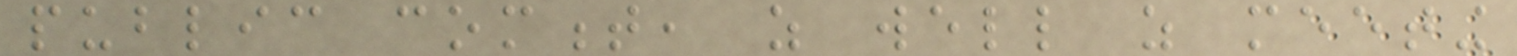public comment, as well as meeting
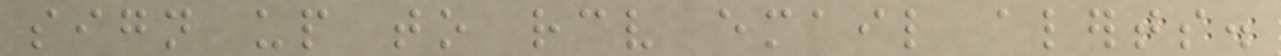sign up to receive email alerts.
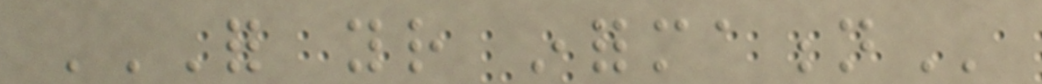FOR YOUR INFORMATION
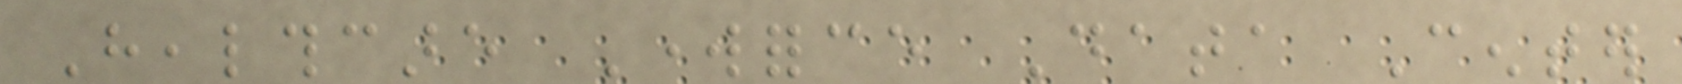Healthcare Workforce Data Center
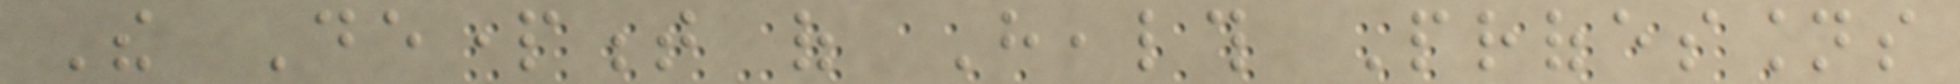The Department of Health Professions
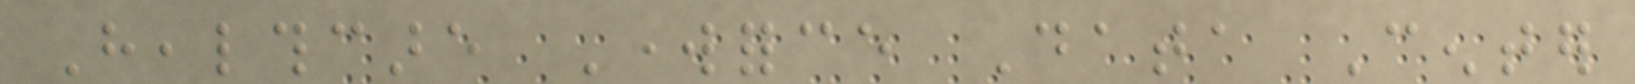Healthcare Workforce Data Center
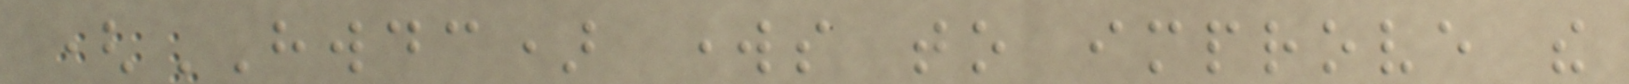(HWDC) works to improve the
